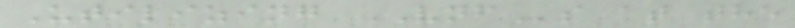Utilizing VNFs at the
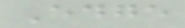Edge
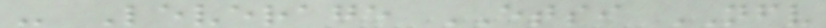- Leverage ETSI NFV
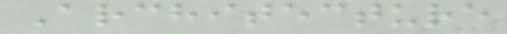Architecture
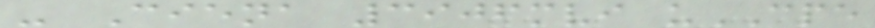- Ciena 3906mvi uCPE
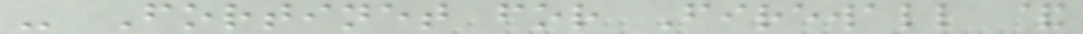- Fortinet for Firewall &
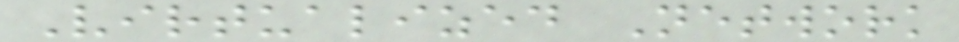Virtualized Network
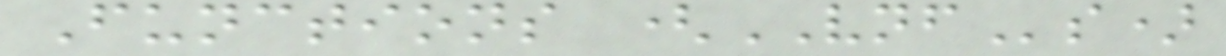Functions (VNFs)
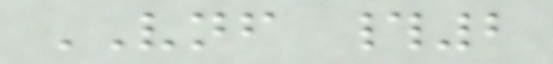VNF #2
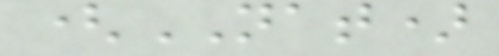(NAT)
